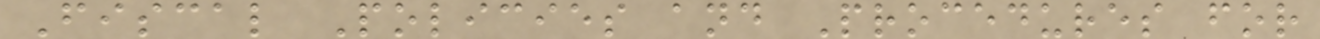Fiscal Policies and Procedures for
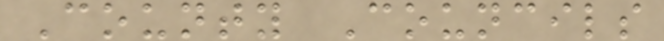County Councils
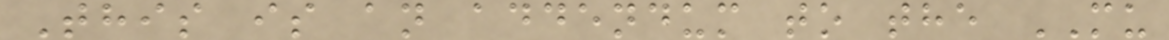This is an addendum to the MU
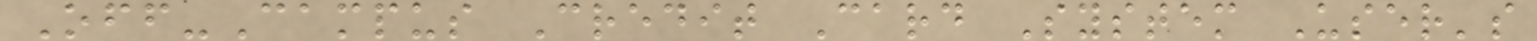Off-Campus Credit Card System User's
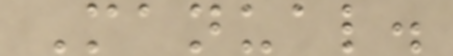Manual.
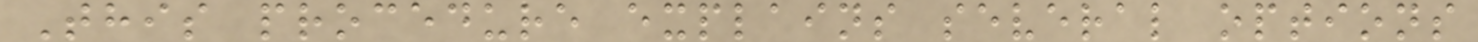This procedure explains several options
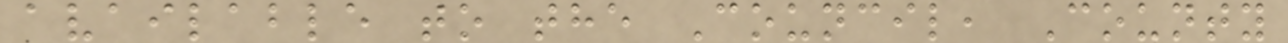available to the Council, County
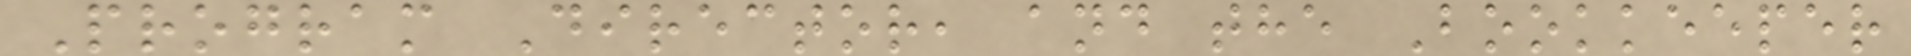Program Director, and the Bookkeeper
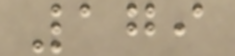179
